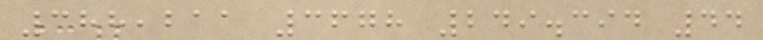388,211 3678 249.394 44
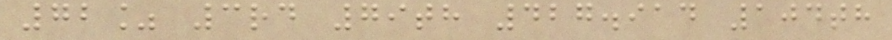72% 3rd 79th 427.914 104th
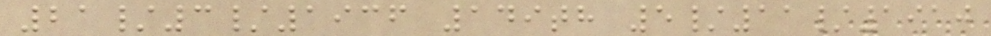21/3/1936 149th 5/11/1910
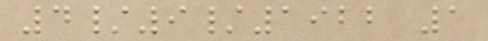4/9/1922 1
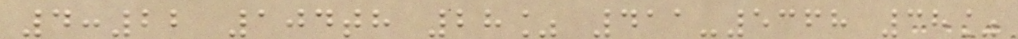4:22 104th 28% 411-5368 38%
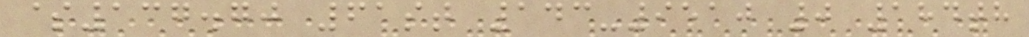$137.70 61st 143-9510 0 184th
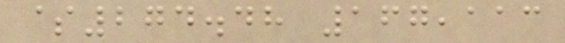$274.48 167,113
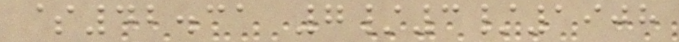$42.31 7/3/1908
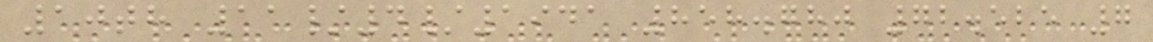10th 11/4/1941 858.780 72.525 7
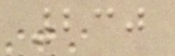230
